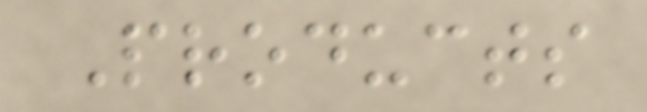Products
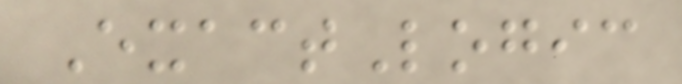ExactLogic
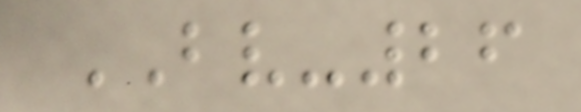BV-26
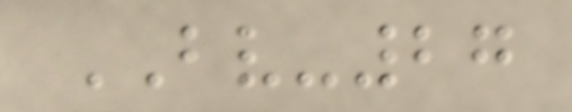BV-27
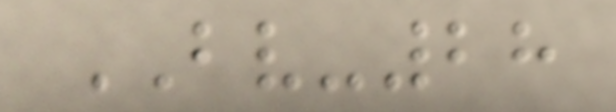BV-28
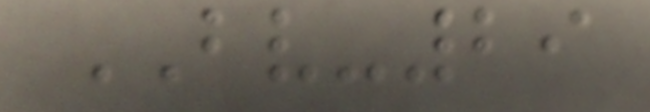BV-29
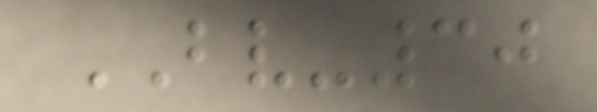BV-30
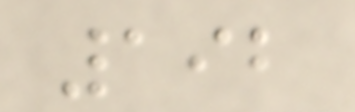192
